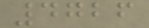4726
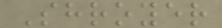Shroyer
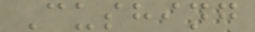Cushing
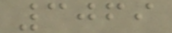3069
